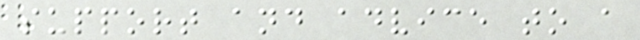support and advice to a
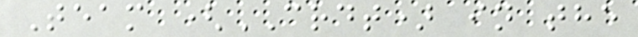Team (CRDT) in the
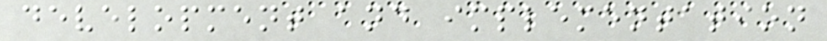development and implementation
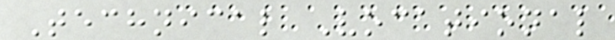Technical Vocational
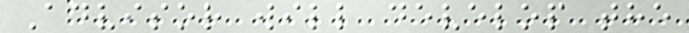Advisor will develop the
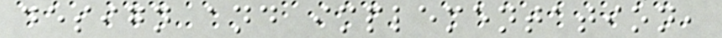design and implementation,
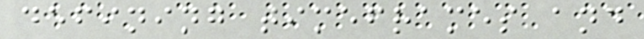defining timeframes and
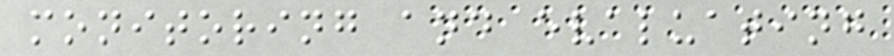monitoring and evaluating
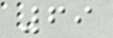69
